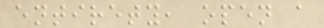entirety, open a
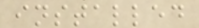installed
